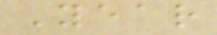Year
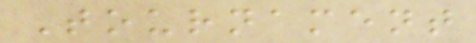Tournament
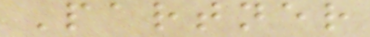Partner
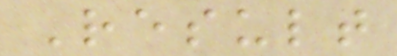Result
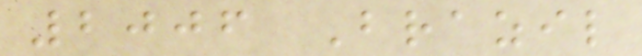2006 Brazil
